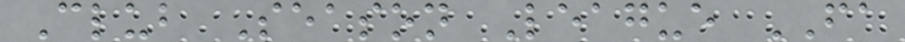Club Season League FA
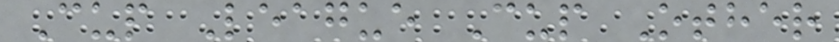Cup League Cup Other
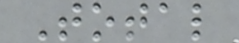Total
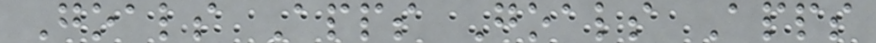Goals Apps Goals Apps
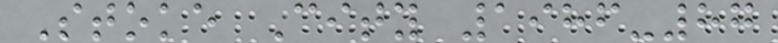Stoke City 1986-87
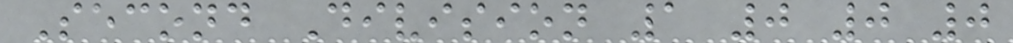Second Division 1 0 0 0
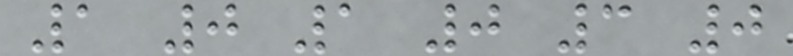1 0 1 0 3 0
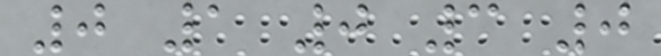0 1 0 3 0
